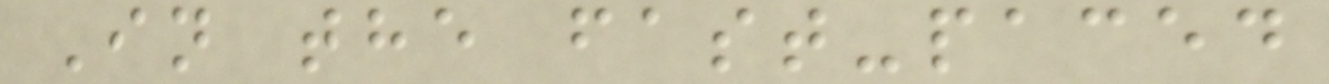In the fast-paced
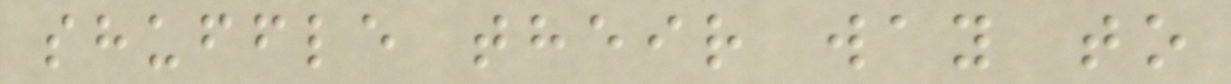shuffle their way to
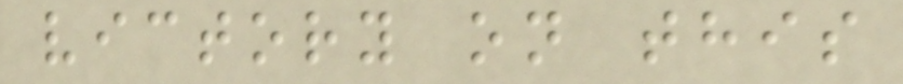victory on this
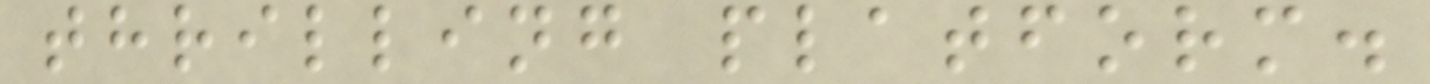thrilling platform.
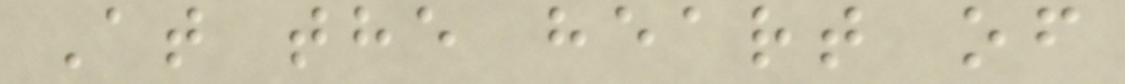At the heart of
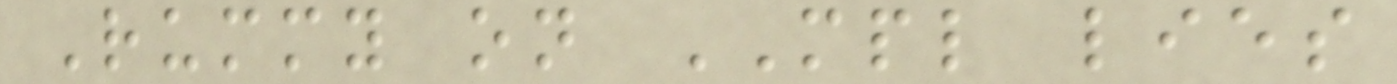Rummy on MPL lies
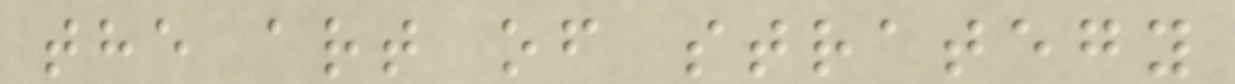the art of strategy
